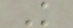K
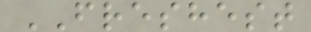FRESHEST
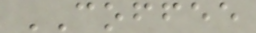COFFEE
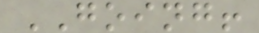GOING!
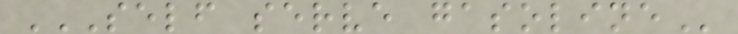SELF SERVE GASOLINE
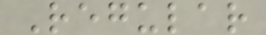Regular
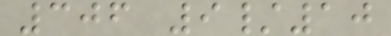306 9/10
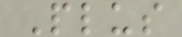Plus
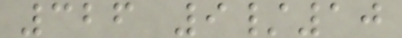326 9/10
